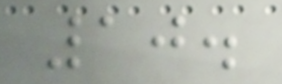10.
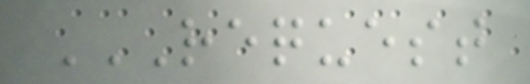REQUEST
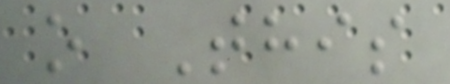o This
